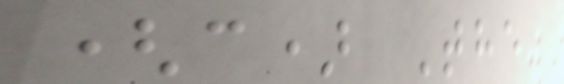(c) The
